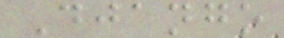Django
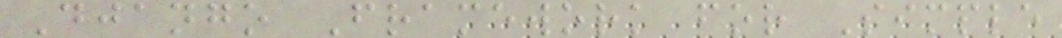Django Framework for Simple
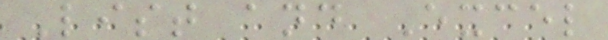List and Excel
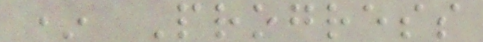* Progress
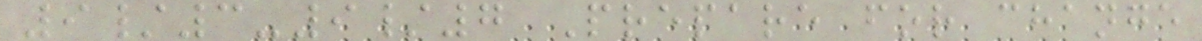9/3-9/7 Prepare for change
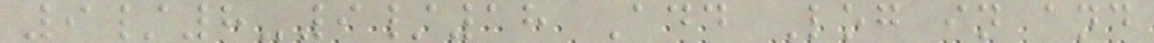9/8-9/18 Add Log in and
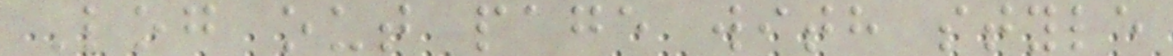Log out page with style
